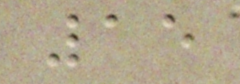15
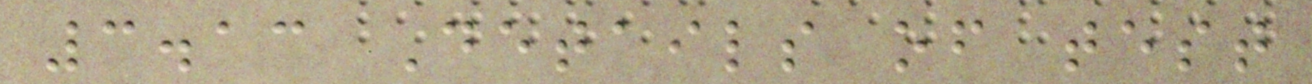3.13 Details of test
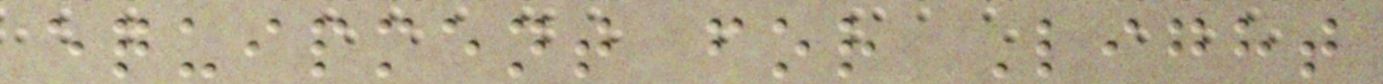equipment for Light
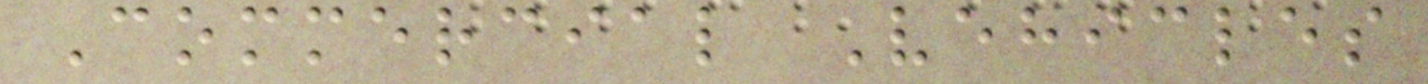Commercial Vehicles
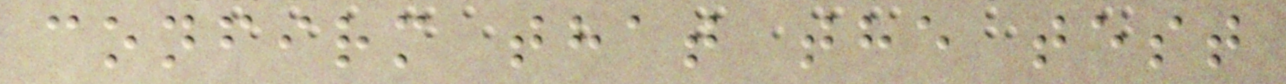confirm that the test
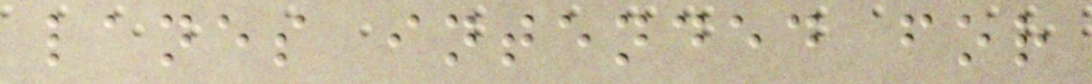lanes intended for
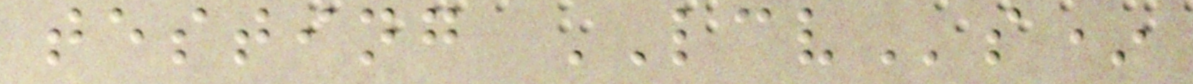testing LCVs*
